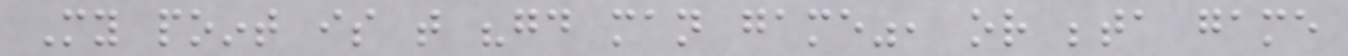My point is that "good man game", or beta game
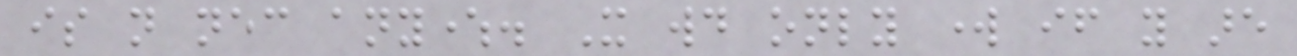is not necessary anywhere. It would only work if you are
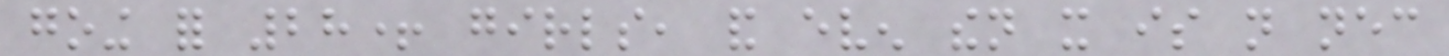going for 28+ girls, and even then it is not necessary
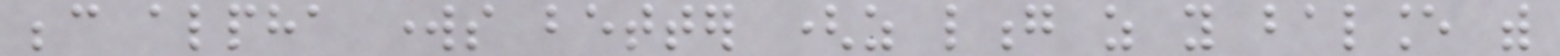because alpha works better (as long as you balance with
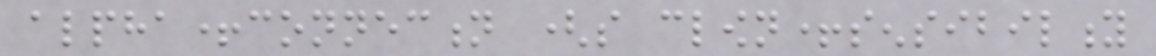alpha+connection (so clown+sensibility
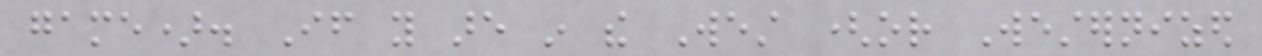game). If you are in the West (or Westernized
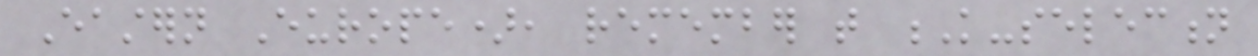Eastern Europe), remember that K-selection
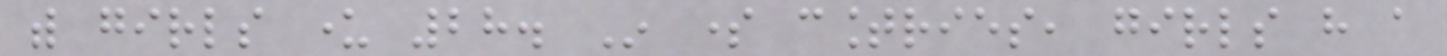with girls under 28. In some countries, girls have a
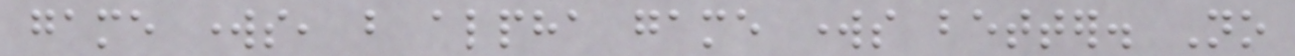game works, but alpha game works better. No
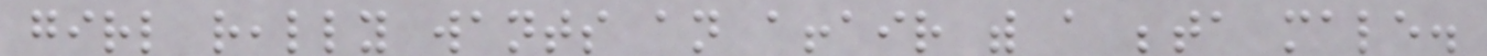girl really wants an affair with a beta male.
